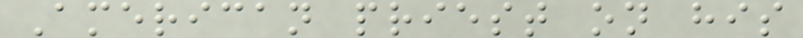American priest on his
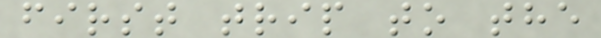first trip to the
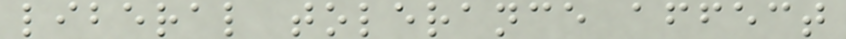liberal tolerance affect
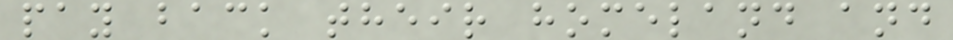pay back their homeland and
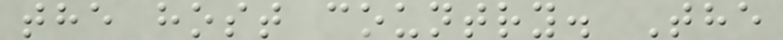the host country. The
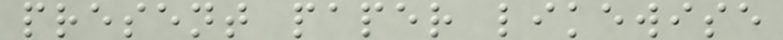present paper likewise
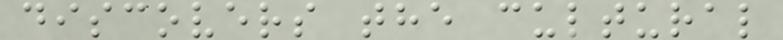discovers the cultural
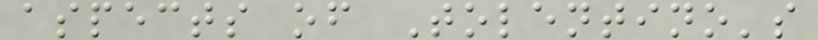aspects of Tolentino's
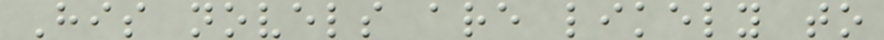His novels are likely to
